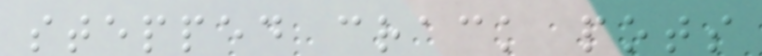stepped crack pots
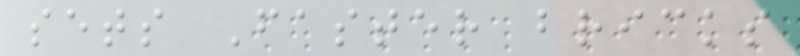sets Faster bricks
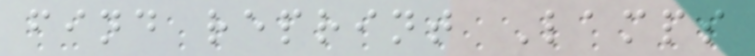find reprint Lamps
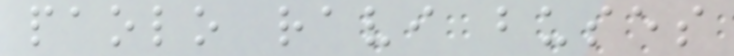paolo ravi buses
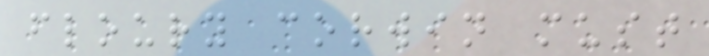floury corwin must
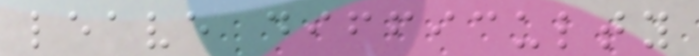leave difficulty
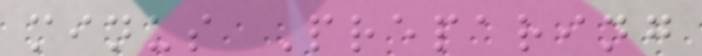minus Preparing
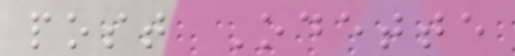post Odette
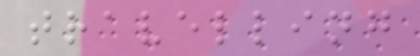travelling
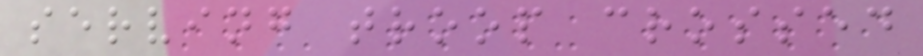serving troop crossed
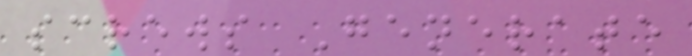screws Generate
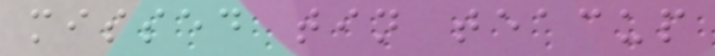missed tin teacup
